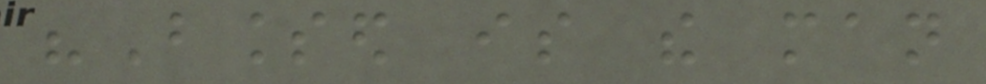"Blessed is the man
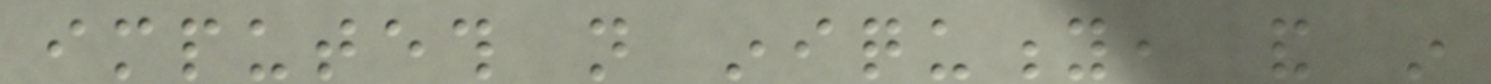imputeth not iniquity, and in
